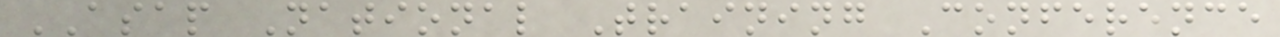ASAP National Training Conference
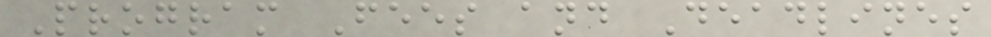Program Fees and Deadlines
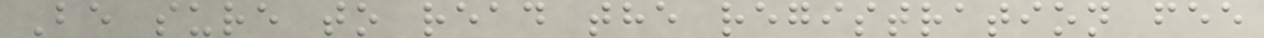Be sure to read the registration fee
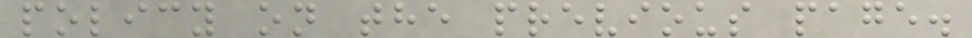policy on the previous page.
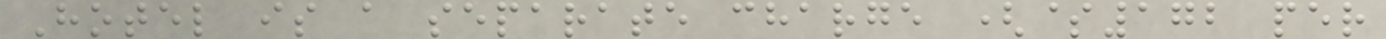Hotel is a separate charge ($172 per
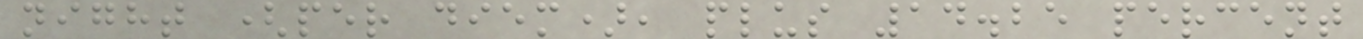night (per diem), plus 14.25 percent
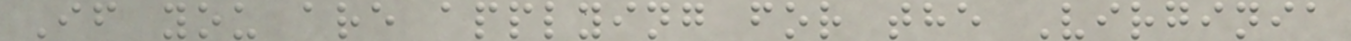If you are applying for the Virginia
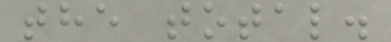the total.
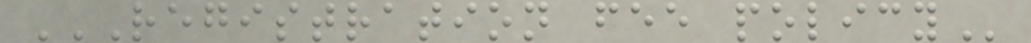REGISTRATION FEE POLICY
